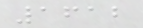1612
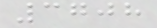3708
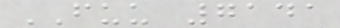FUU 7141
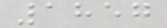1857
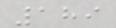189
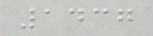1437
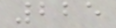225
